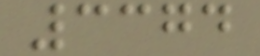3374
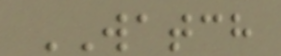WATCH
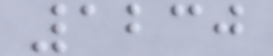1230
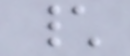\
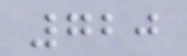720
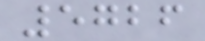5726
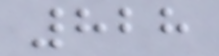828
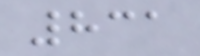831
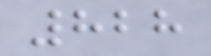828
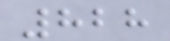828
